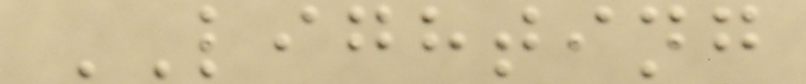LIGHTING
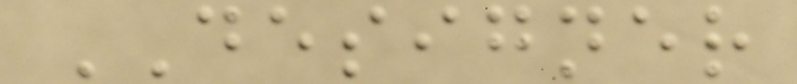DESIGNER
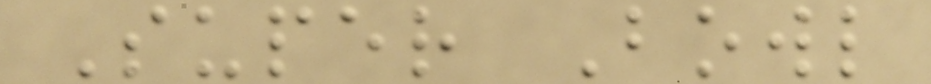Super Bowl
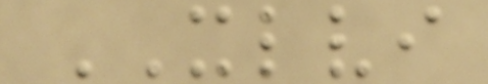XLVI
